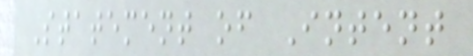Statement of Intent
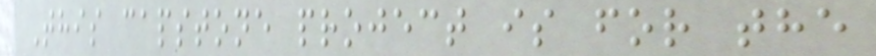This capstone project is for the
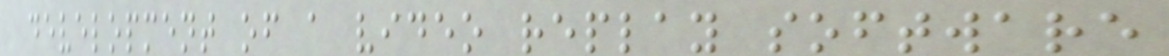development of a video replay software
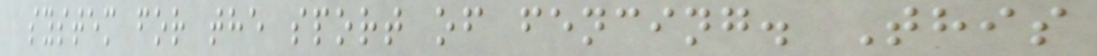system for the sport of fencing. This
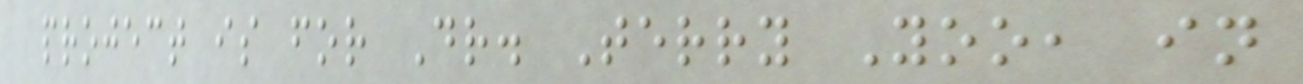project is for Dr. Terry Yoo, in
